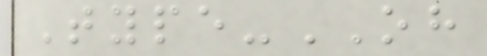Type-OH
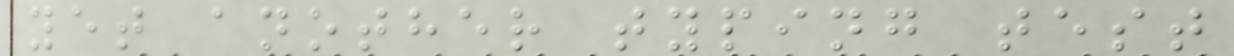yet another typing test
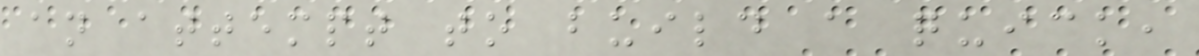an attempt to build a quick,
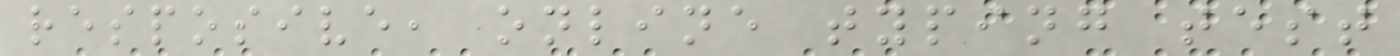resposive, online typing test
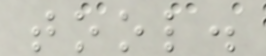tool.
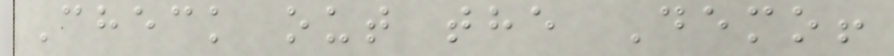Check out the Demo!
